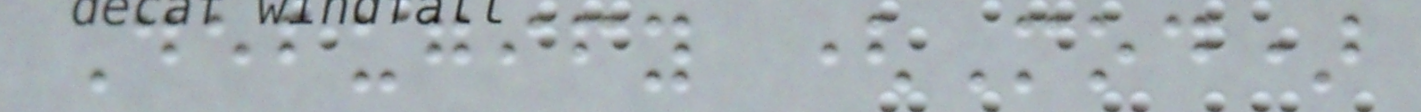Debugify (Mod)
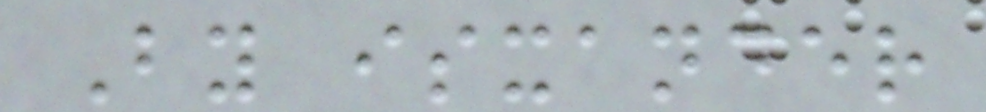By isxander
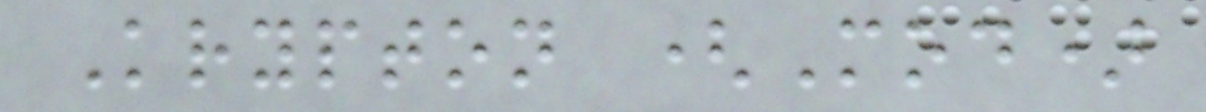Krypton (Mod)
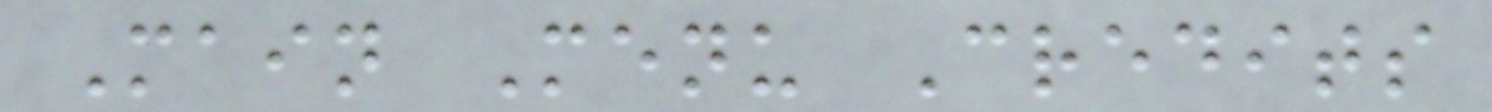Main Menu Credits
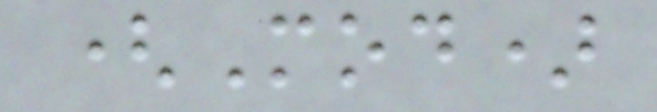(Mod)
